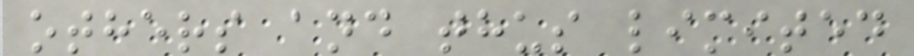others and thus limited
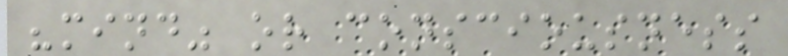"mind" or consciousness
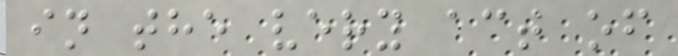in the very act of
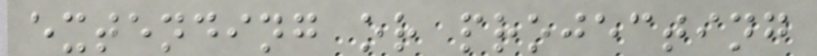extending or projecting
